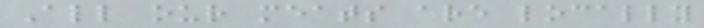All our meats are locally
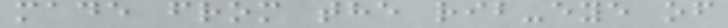made from the rib-eye of
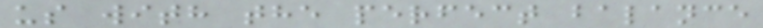us with the perfect balance
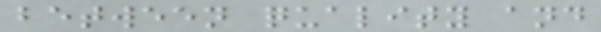between quality and
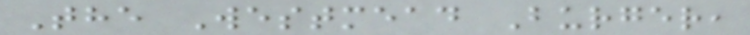The Westmead Burger,
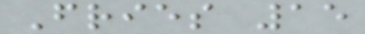Fries 15
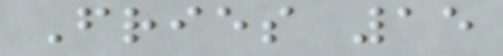Fries 15
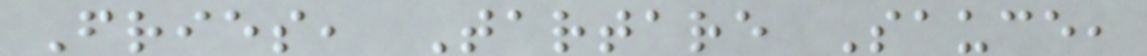Fries, Tartare Sauce,
